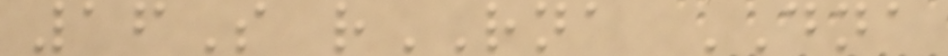16S rRNA DNA
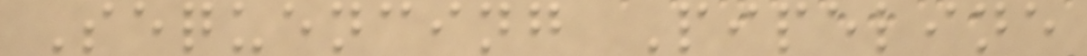Sequencing Pipeline
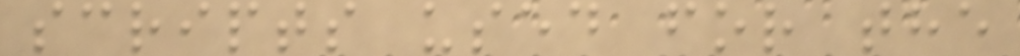scripts used for the
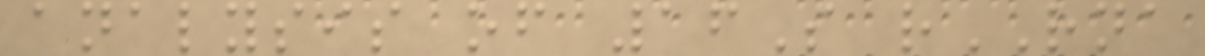analysis of 16S rRNA
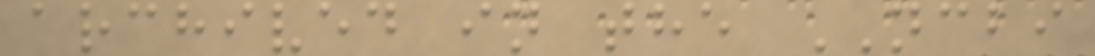archived in the NCBI
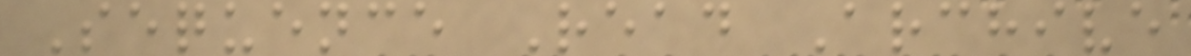Sequence Read Archive
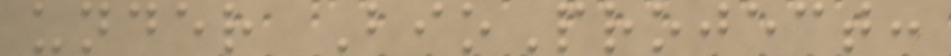under BioProject:
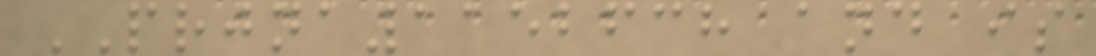PRJNA1152638 and is
